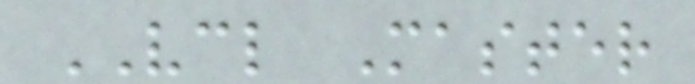VCL Master
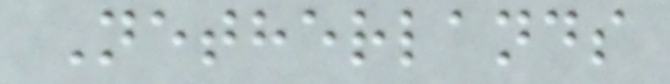Netherlands
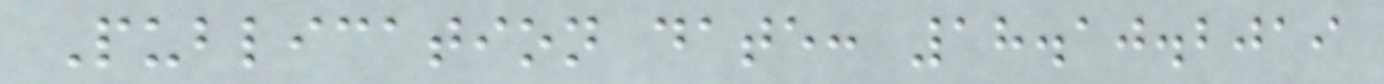Publication date: 18.10.2019
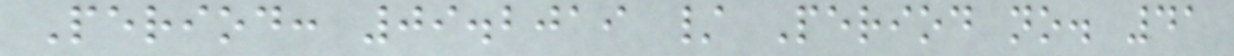Period: 09.2019 / Period no. 41
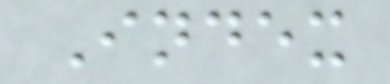Index
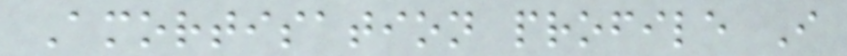Amortisation profile I
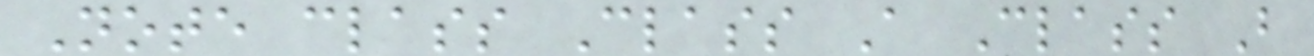Note class Class A Class B
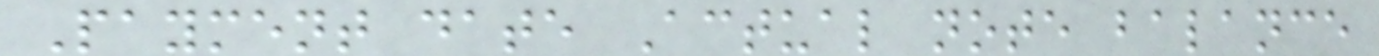Payment date Actual note balance
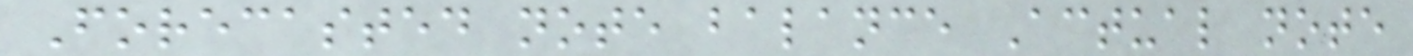Forecasted note balance Actual note
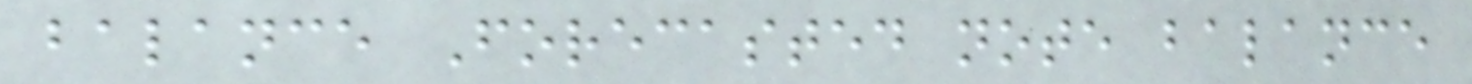balance Forecasted note balance
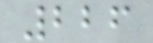226
